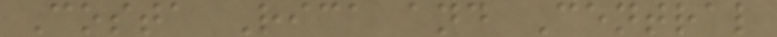Costa Rica and Central
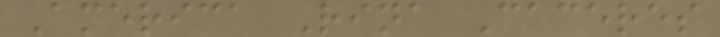America Rina Caceres
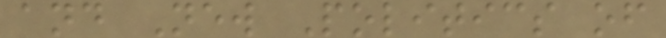and New Politics of
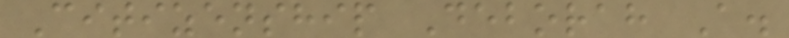Citizenship Deborah A.
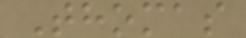Thomas
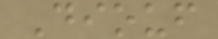Diouf
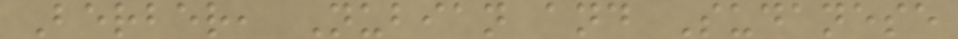Berber, Nubian and Sudanese
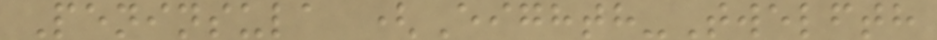Peninsula (Eighth-Twelfth
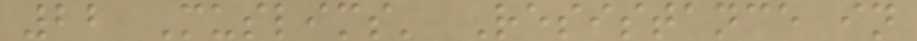22 Muslims' Resistance in
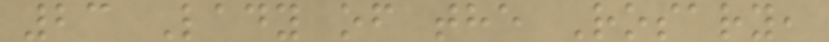23 Lady of the Rosary,
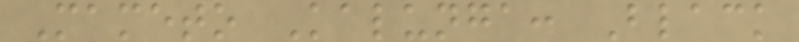Mameto Kalunga: Black
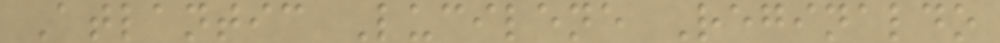Atlantic Lucilene Reginaldo
